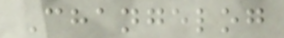Changelog
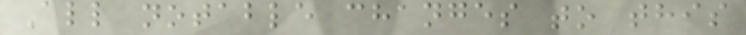All notable changes to this
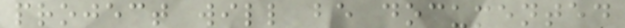project will be documented
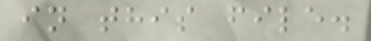in this file.
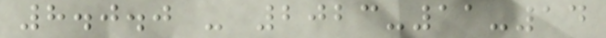8.0.0 - 2023-11-14
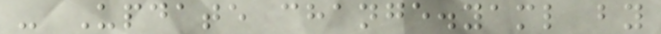- Update change.yaml by
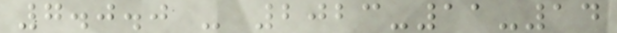7.0.0 - 2023-11-14
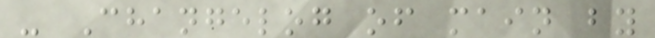- Changelog of main by
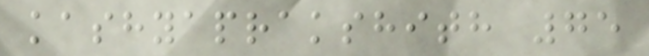kashyaprakshith 75
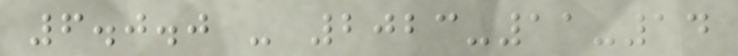6.0.0 - 2023-11-14
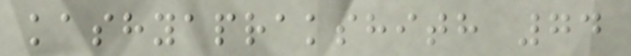kashyaprakshith 74
